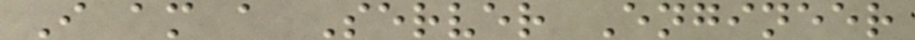I am a Server Engineer
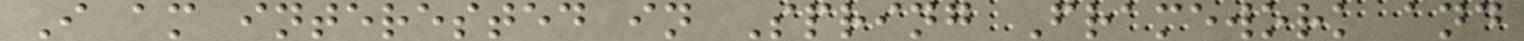I am interested in Spring Framework and
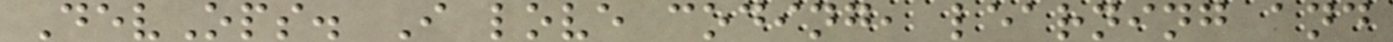DevOps. I love coding, learning and
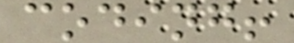coding!
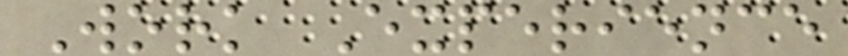Work Experience
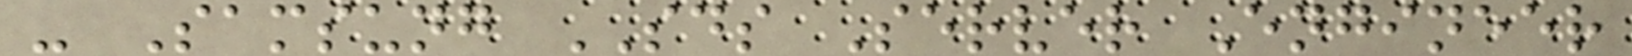- Samsung SDS Server Engineer
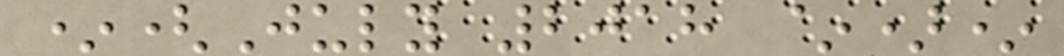*(July 2018 ~)*
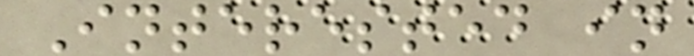Interested in
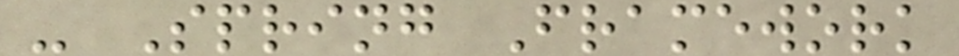- Spring Framework
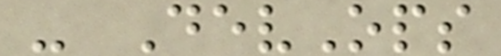- DevOps
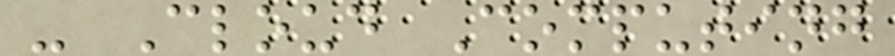- Cloud Computing
